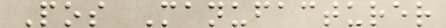Pos Manufacturer
